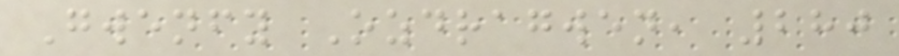Gwenfy Ozdragwen, 280
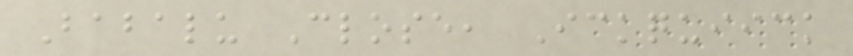Babalu Close, Ickquiick
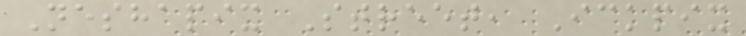Neshapix Street, Ickpix
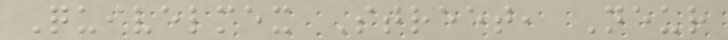Quivelmex Street, Neur
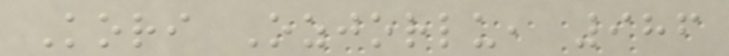Kori Ozjorlu, 986
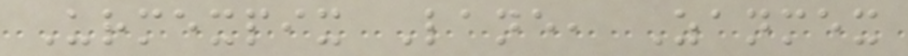Urmexpix Lane, Zanmex
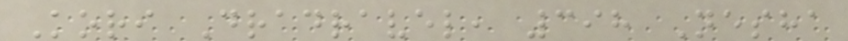Kori Dradravel, 398 Nesha
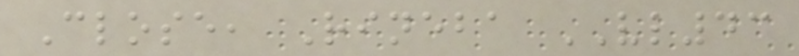Close, Rineba VL43
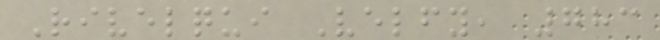Rivelqui Velfy, 783
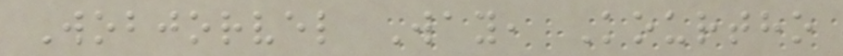Wobjorvel Way, Kourtho
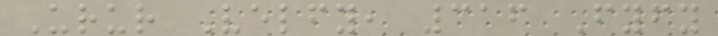Urur Velfy, 316 Fyfy
